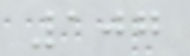107
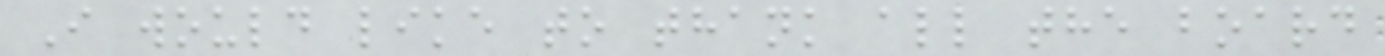I would like to thank all the board
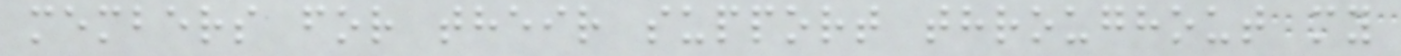members for their support throughout my
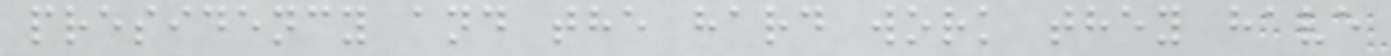presidency and the hard work they have
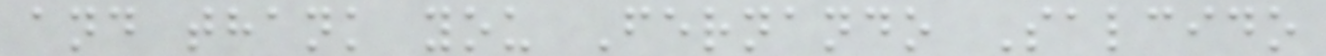and thank you Fernando Salcido
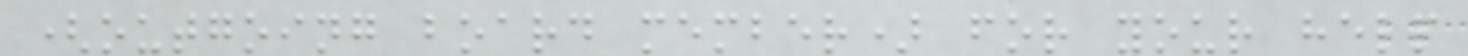(outgoing board member) for your help
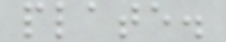plate.
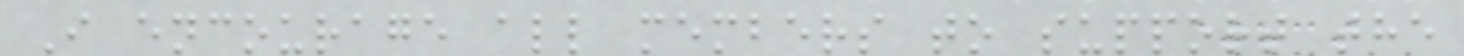I encourage all members to support the
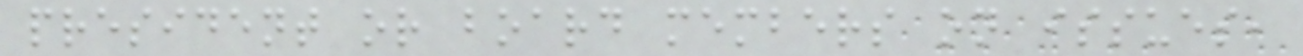president or board members on issues,
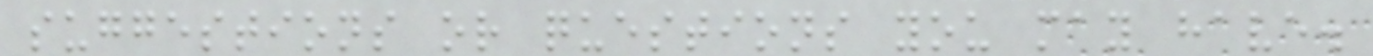suggestions or questions you may have.
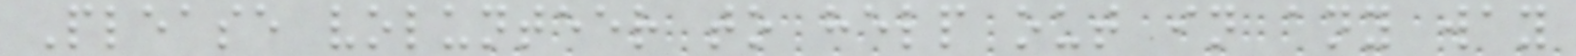Please volunteer to help out in any way
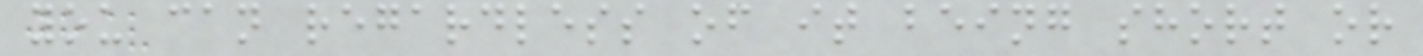you can regardless of it being short or
